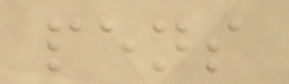pens
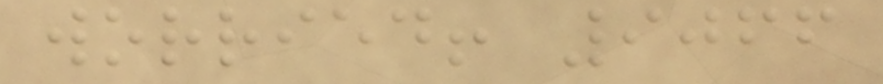worried! 9066
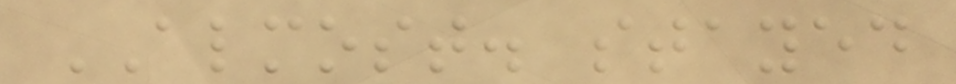ALMOST. stayed
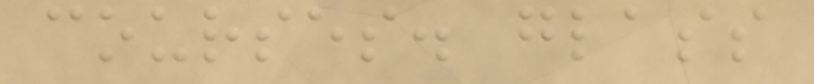courses. glass
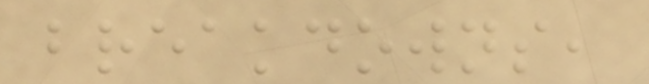breakdowns,
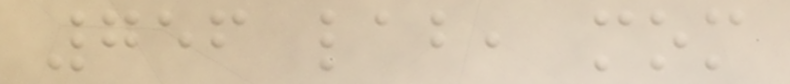756 lab, mom
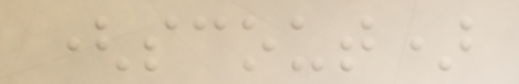(scout)
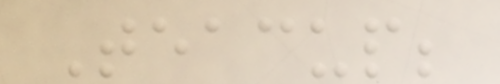Teacup;
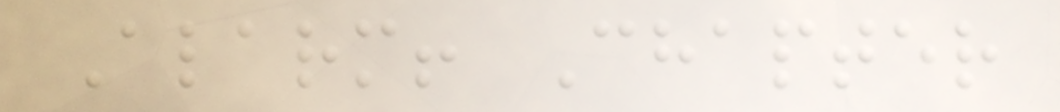Alarm! Chapter
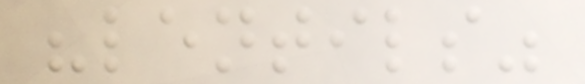"lentils"
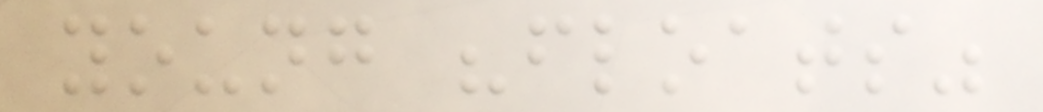young "floats"
